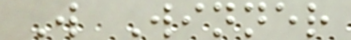W Winner
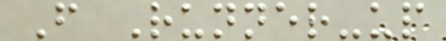F Runner-up
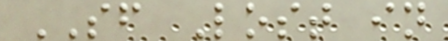SF Lost in
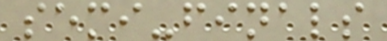semi-finals
